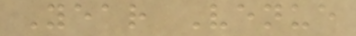Year Venue
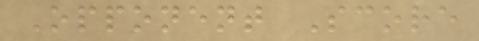Opponent Score
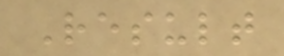Result
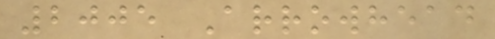2005 Arrowhead
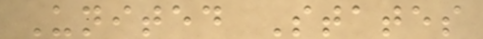United States
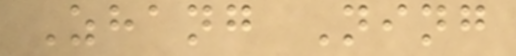Zhang Ning
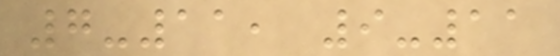7-11, 9-11
